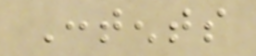Contents
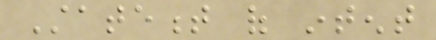Statement of intent
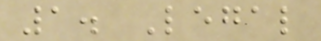1. Legal
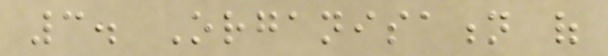3. Organisation of
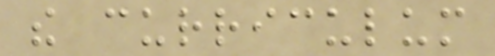the curriculum
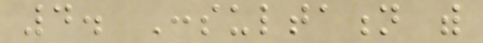4. Consultation with
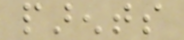parents
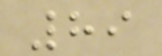89
